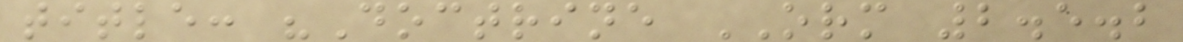title: "Doctrine ORM 2.5.2
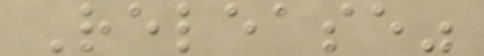Release"
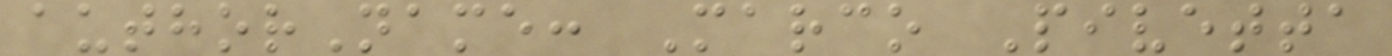authorName: Marco Pivetta
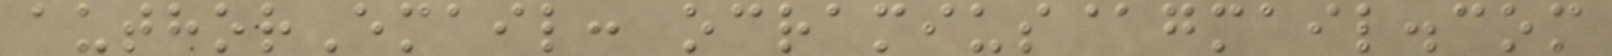authorEmail: ocramius@gmail.com
